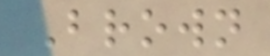Brown
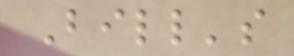Bill's
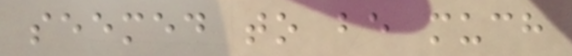seemed to be much
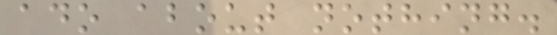ado about nothing.
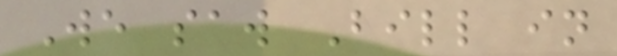We saw Bill in
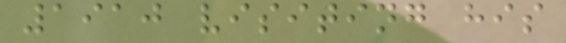1910 visiting his
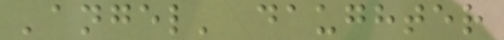'angel' daughter
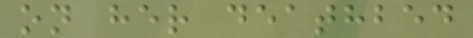on her deathbed
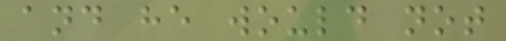and he would not
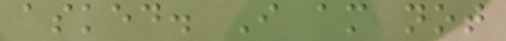asked. I am not
